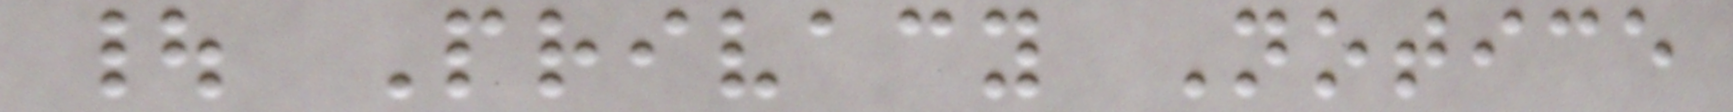| Privacy Notice
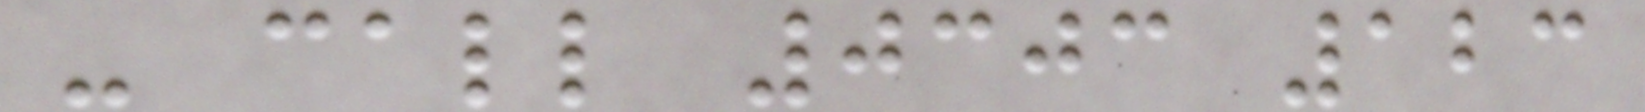- call 0303 123
